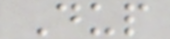Dup
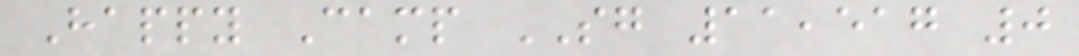Happy Camp SG 11,517 0
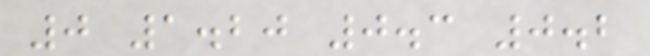0 1.20 0.3 0.2
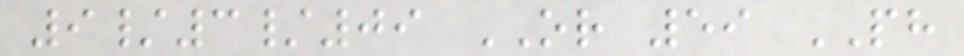9/3/09 OR 59 PH
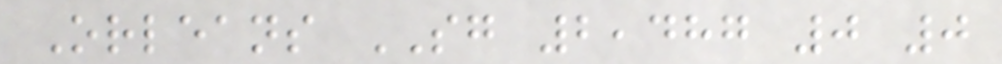Orleans SG 2,487 0 0
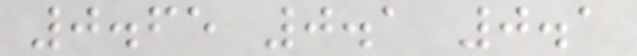0.65 0.1 0.1
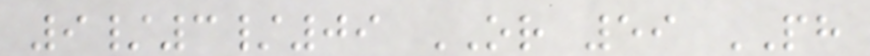9/3/09 OR 59 PH
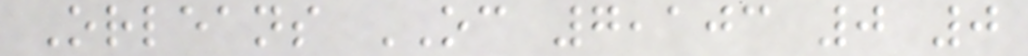Orleans OC 7,103 0 0
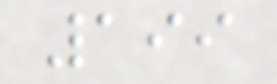199
